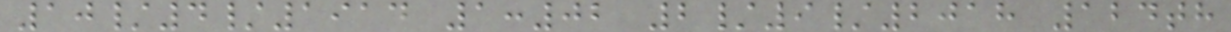10/4/1914 1:02 2/9/2018 124th
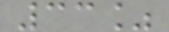33%
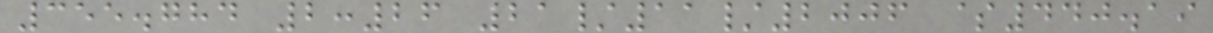355.784 2:26 21/11/2006 $440.19
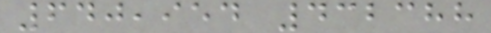640,954 432388
